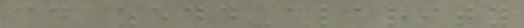cd zedd-clarity
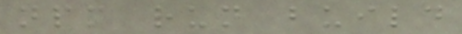npm run build
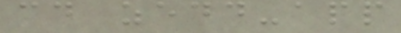cd zedd-app
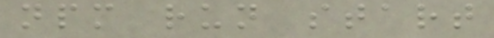npm run start
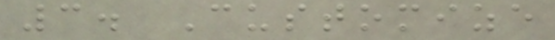3. Customize
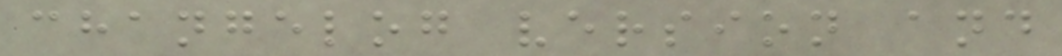changelog version and
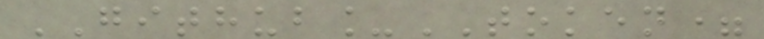GITHUB_TOKEN=
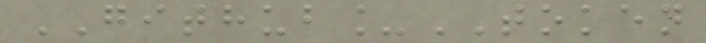GITHUB_TOKEN
